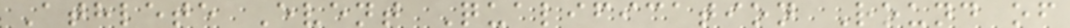Athlete Event Qualification Round of
